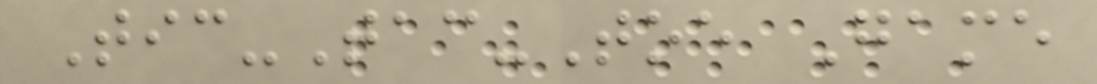Tic-Tac-Toe Game
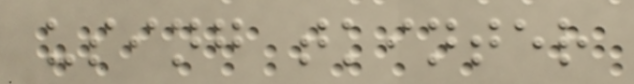using tkinter
